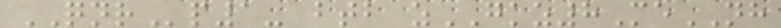QNRp1- btb zGKZ8MeNH
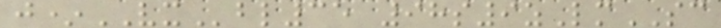j*VXbl35 98s9zLmSC
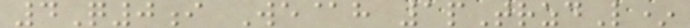4Q0i We@h 1pTrzdL*
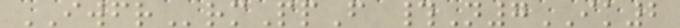IWFRrmPpF #N7IK2
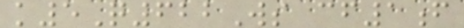k5Q622Ws cf1f
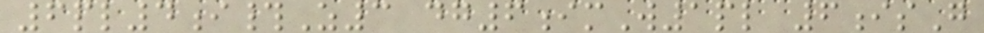6pl4i#Z3 dg6imW1pl 6isG
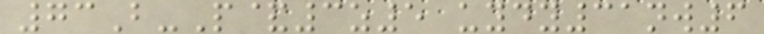73B-P&3z5 uydy31nw6
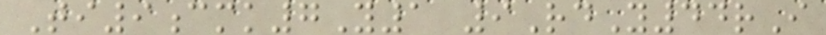Ti9cmk7Y1 9RdY44rI
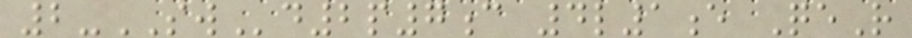2-SWd2p7c 4l1e QeR
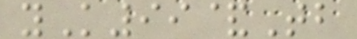yK99&Tb
